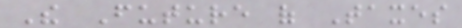The Future of Taxes
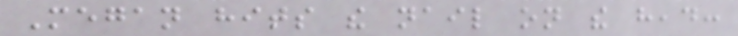Megan hits the nail on the head:
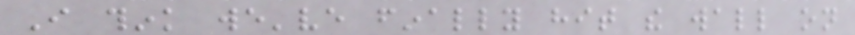I think we've finally hit the wall on
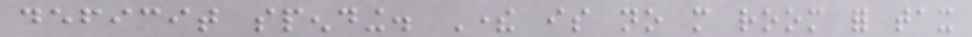deficit spending. There is no more room for tax
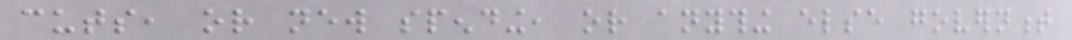cuts, or new spending, or anything else government
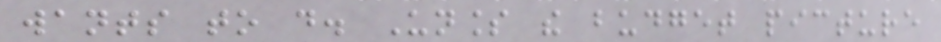wants to do. Unless the budget picture
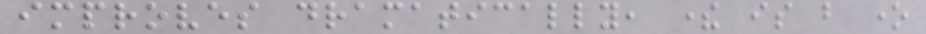improves dramatically, there is but one
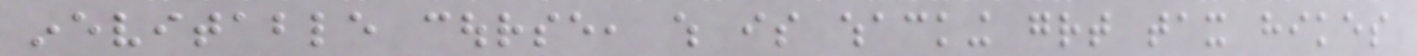inevitable course, which is whacking great tax hikes
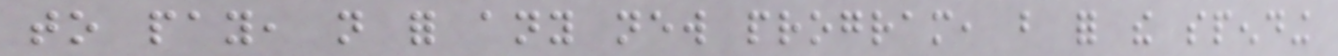to pay, not for any new program, but for the spending
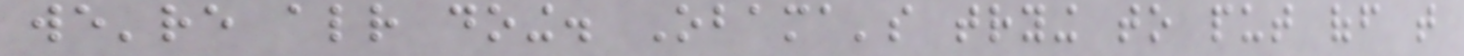we're already doing. Obama's trying to put off that
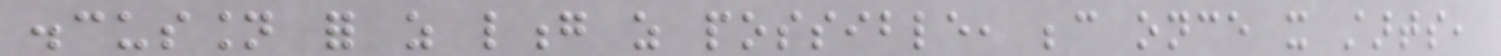discussion for as long as possible, because once it starts,
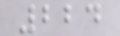224
